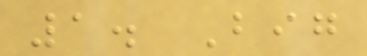1. Big
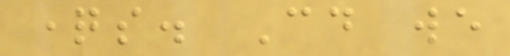questions. Could we
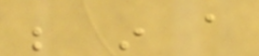be in a
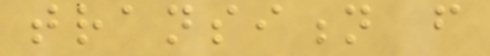transition from
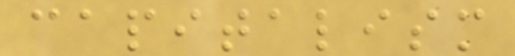capitalism
